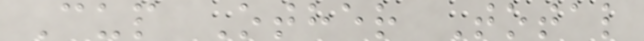Cup Other Total
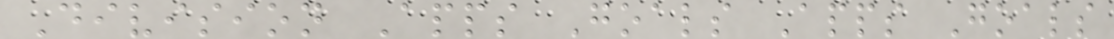Division Apps Goals Apps Goals
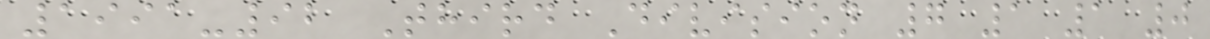1991-92 Third Division 7 1 1 0
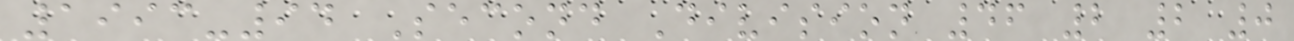1993-94 Second Division 46 2 2 0
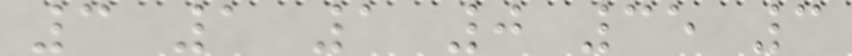3 1 1 0 35 3
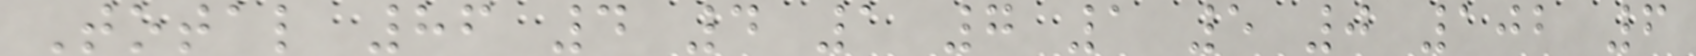Total 86 4 4 1 7 1 5 0 102 6
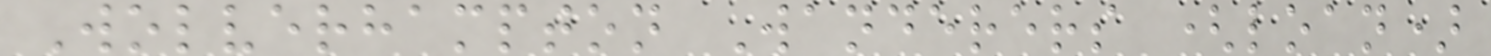Wolverhampton Wanderers (loan)
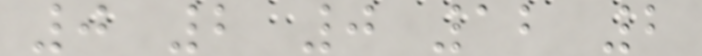0 2 0 12 2
